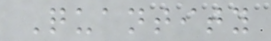Quantity
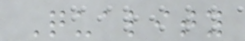Quality
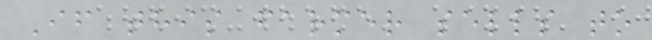If this farmer sells to
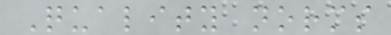Quality norms
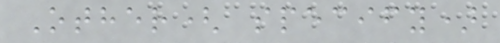Other( specify)
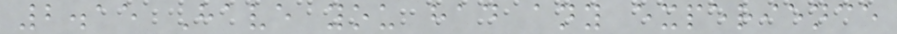2.15 Have you had any experience
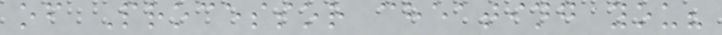of Processor cheating you?
